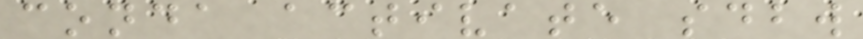conda activate sdbw
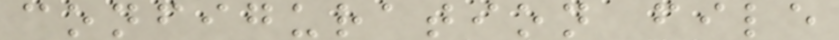configuration file
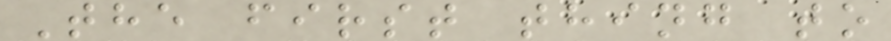The first thing to
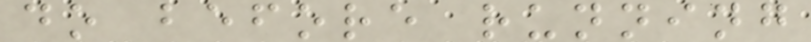do before running
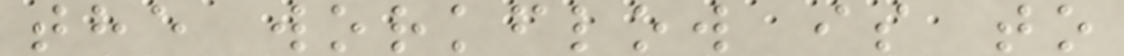the workflow is to
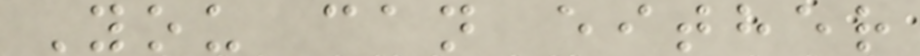You can either
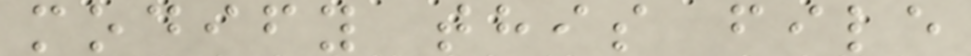modify this file
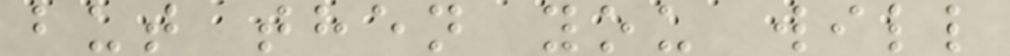but then you will
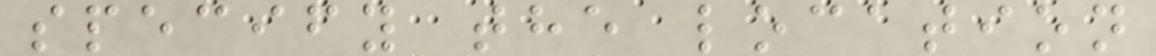specify the location
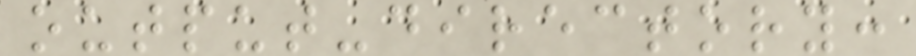output-directory:
